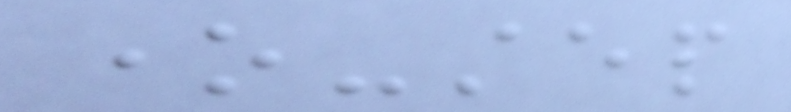one-step
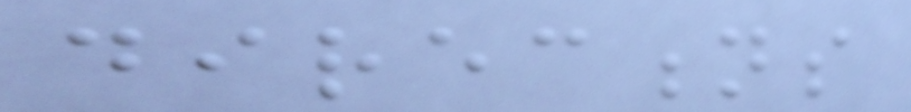directions
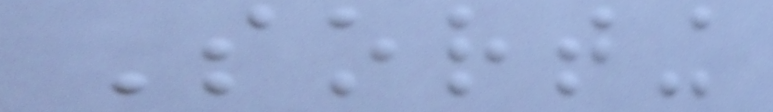Sorting
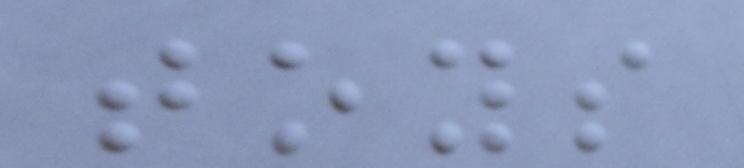toys
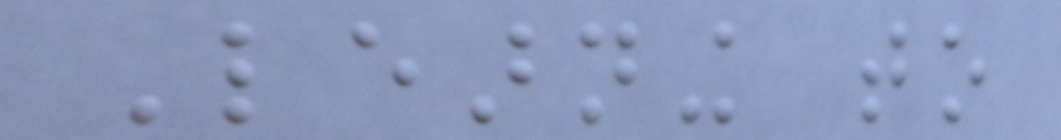Learning to
